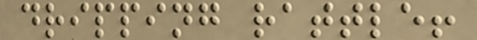dripping rattle!
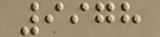9978
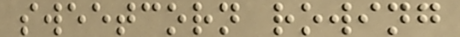sweetcorn rowing
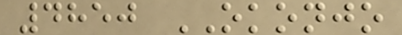4850 OKONJO
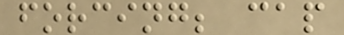forcing; cap
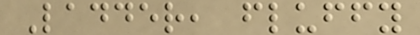Ladder, fluffy
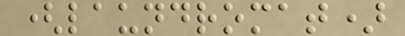(laundromat)
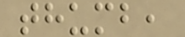thumb,
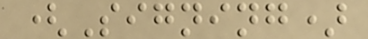(Signing)
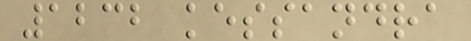1232 kessandra
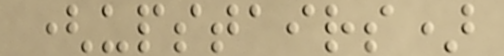(upstairs)
